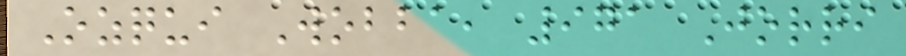Ozqui Wobba, 971 Jorri
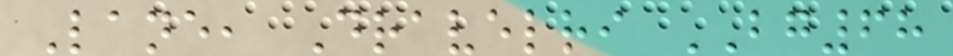Lane, Dravelri BG68
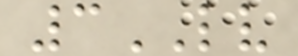3LV
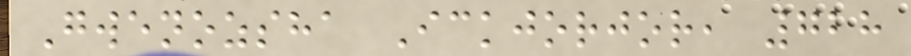Gwenozsha Ickjorjor, 728
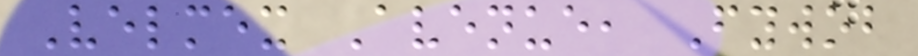Velmex Avenue, Fywob
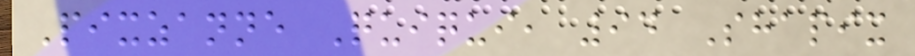Pixzanne Quiqui, 94 Shapix
